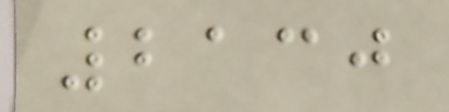2130
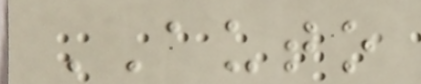AUTO
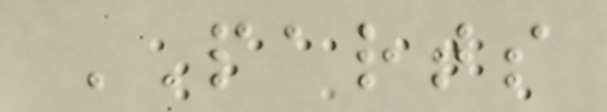PARTS
